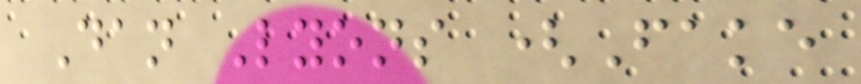Dan Lyons (Fake
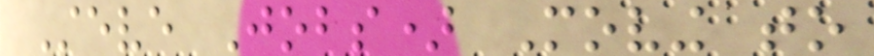Steve Jobs) Moving to
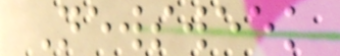Newsweek
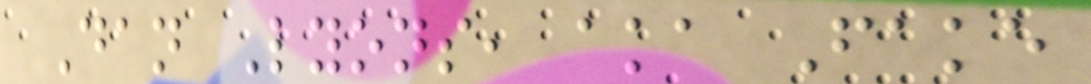Dan Lyons, aka Fake
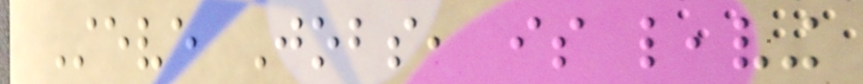Steve Jobs, is leaving
